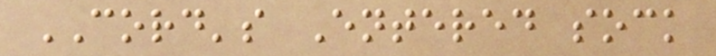CORD's Entered sock
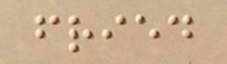fried
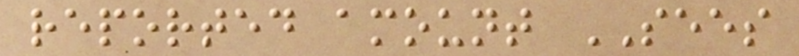reported amount SEES
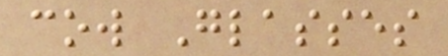cow Glasses
